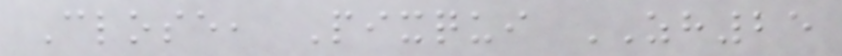Close, Pixqui ZH25
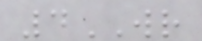4WR
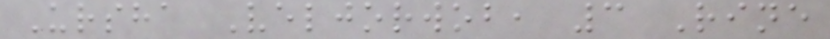Ursha Veljorwob, 3 Rine
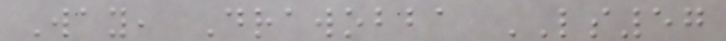Way, Drawobba LS57
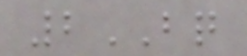2BQ
